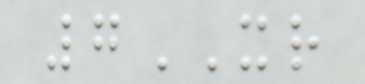7XR
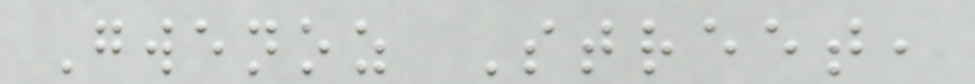Gwenoz Street,
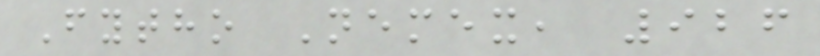Fytho Nemex, 926
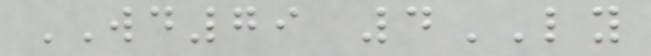WD79 4LY
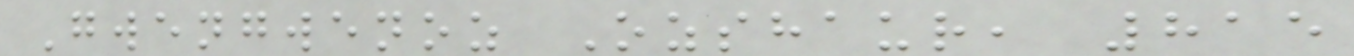Gwengwenoz Ozshaur, 815
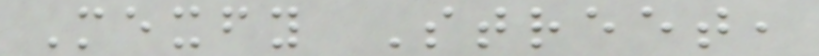Mexfy Street,
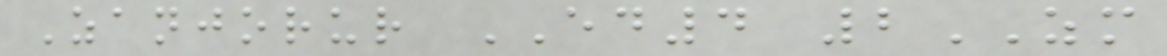Zanjorur ED4 2ZM
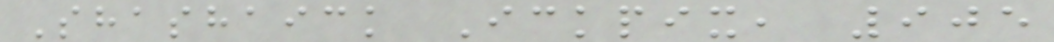Shashaick Ickpix, 905
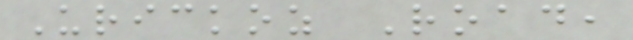Urickoz Road,
